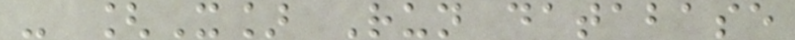- [X] Run database
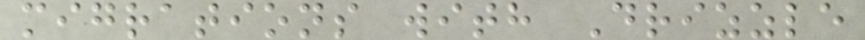migrations with Drizzle
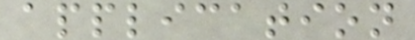application
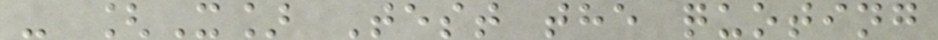- [X] Test the quoting
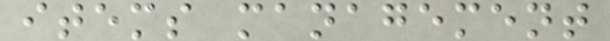items management
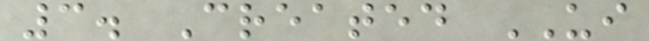3. Created UI
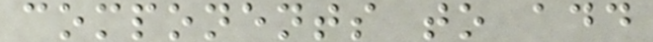components to add
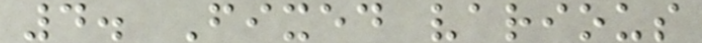4. Fixed various
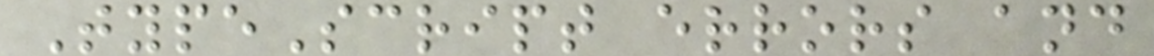TypeScript errors and
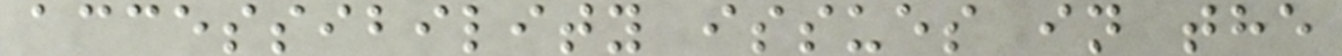accessibility issues in the
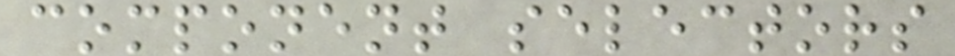component selectors
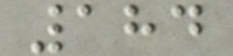184
